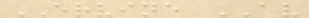ERVINE AV
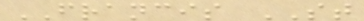FRANCIS ST
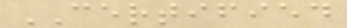CERTIFIED
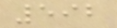592
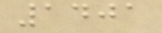1401
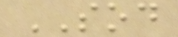SOD
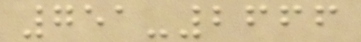751-2666
